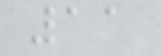11
